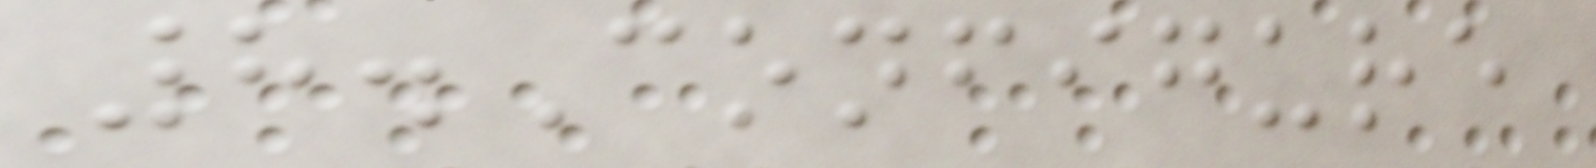8.Configure
